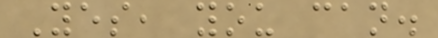Yes, you can.
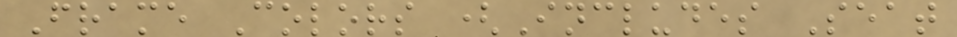Frame Colors (Includes Seat
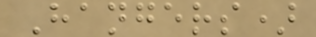Hangers)
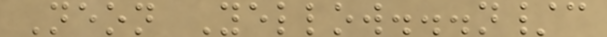Neon Yellow...n/c
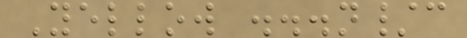Yellow ...n/c
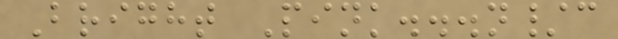Bright Pink...n/c
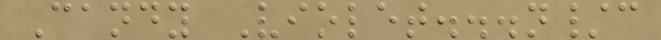Candy Violet...n/c
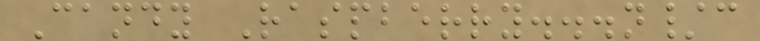Candy Raspberry...n/c
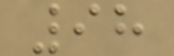98
